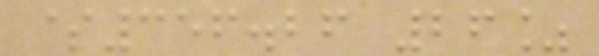$356.26 26%
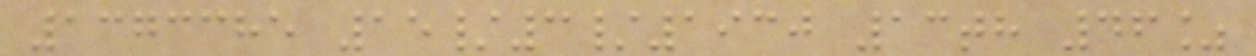1373385 15/3/1930 13th 46%
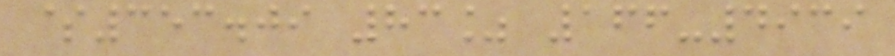$353.09 83% 166-4939
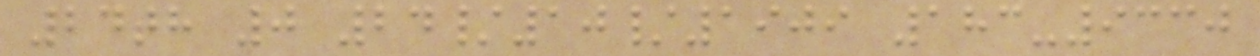24th 0 24/10/1909 183-9330
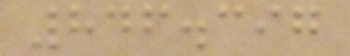846.397
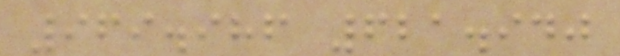969.986 621.940
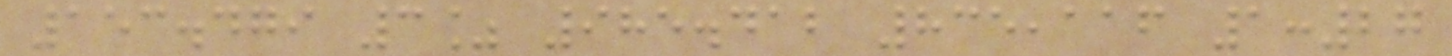153.479 3% 985.412 835,116 1:27
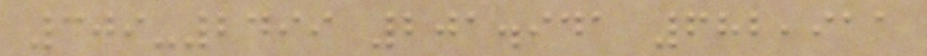309-2499 201.941 682,911
